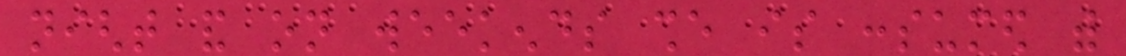night and on weekends she is consumed with
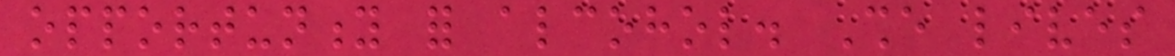opportunity for alcohol. She lives
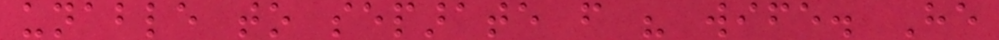unable to separate from his wife. He
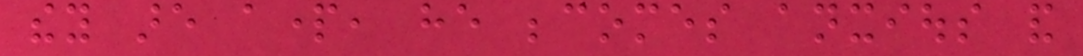they are apart, he becomes anxious and
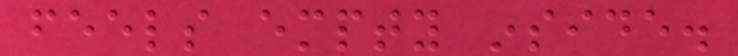feels empty inside.
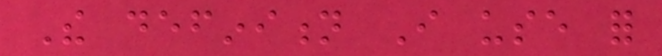The definition I use for
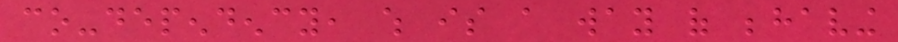co-dependency, which is a way of behaving
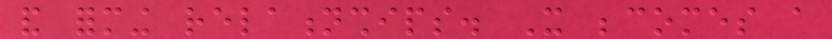and forming relationships. It becomes a
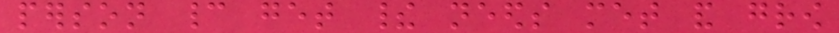person cannot get their needs met and grow
